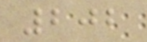202
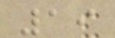19
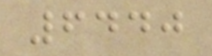6440
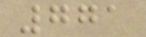771
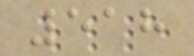518
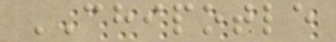CHIPOTLE
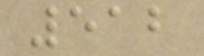512
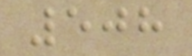508
